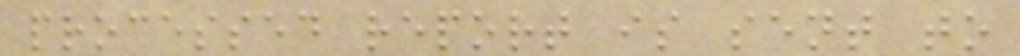processed report is sent to
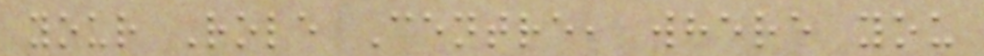your Role Centre, where you
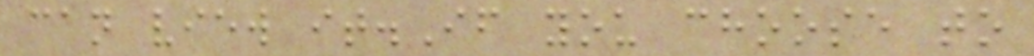can view it.If you choose to
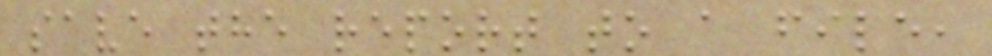save the report to a file,
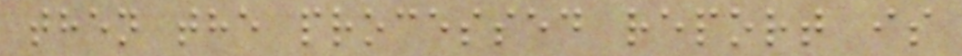then the processed report is
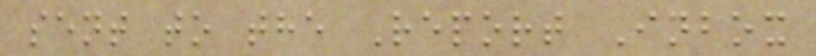sent to the Report Inbox
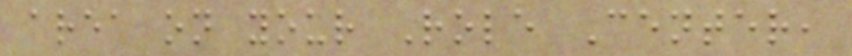area on your Role Center,
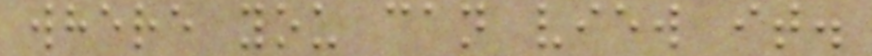where you can view it.
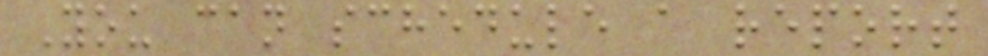You can schedule a report
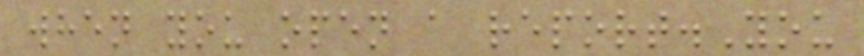when you open a report.You
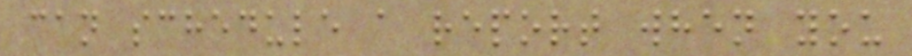can schedule a report when you
